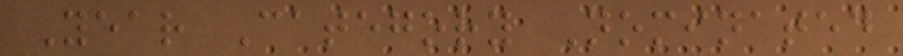Year Category Nominated
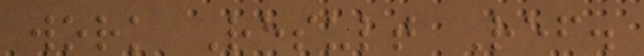work Result Ref.
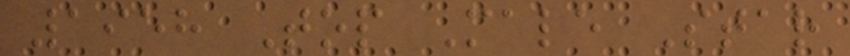1958 Top Male Star
